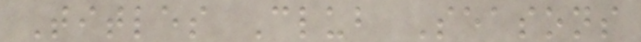Titles Club Seasons
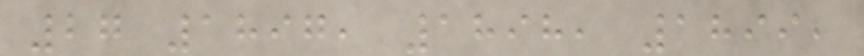27 1897, 1898, 1899,
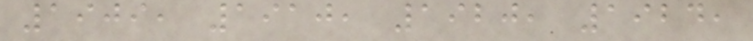1909, 1910, 1920, 1924,
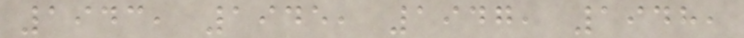1943, 1945, 1947, 1948,
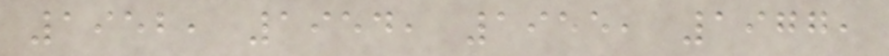1952, 1954, 1955, 1977,
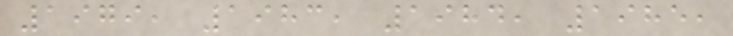1979, 1983, 1984, 1985,
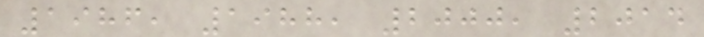1986, 1988, 2000, 2014
